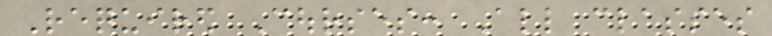Required Courses: All classes
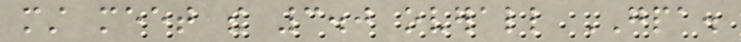must meet the 3.0 overall GPA.
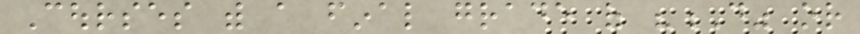Courses with a final grade of "D" or
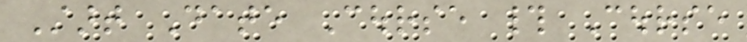Start Date Course # Course
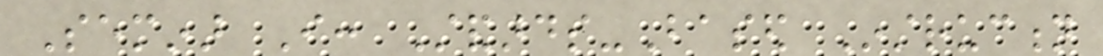Seminar I: Standards-Based Instruction
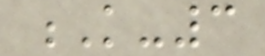K-3
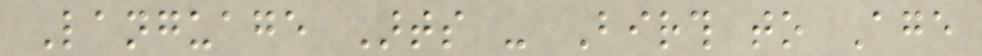Language Arts - Birth to Age
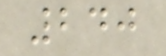240
